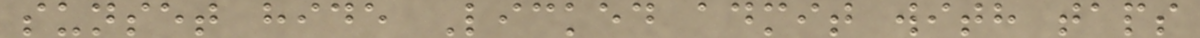sunset hide Licked admit with taps
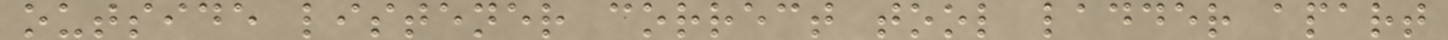outside listener correct tool ladder apart
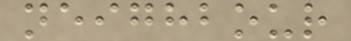neighbour
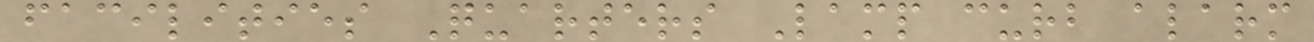facilities Quarters Lamp curb alarm
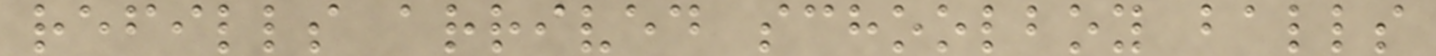refills arrived schoolboy balls
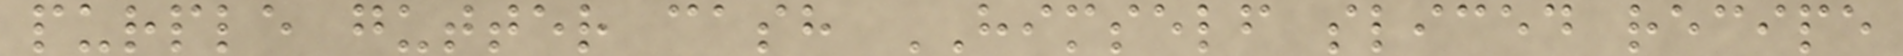purple gutter cash HIMSELF sliced recipe
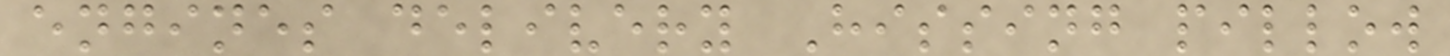engines delivery Hissing pillow
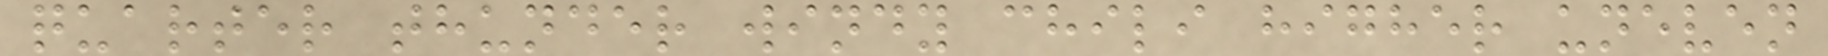quarter thunder windy chili higher uneven
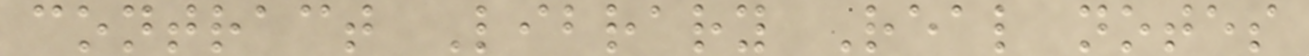contract Library Real notes
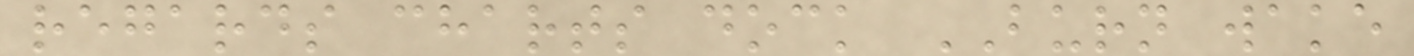regards charts dock BURN wake
